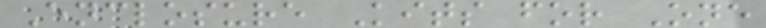Enclosure Kits for One
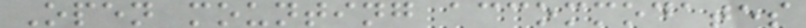Open mounting accommodates
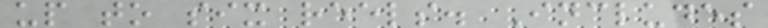up to six reels. Includes
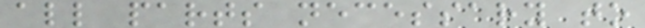all parts necessary to
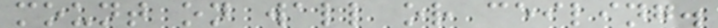mount on wall or ceiling.
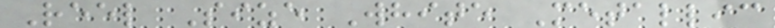Reel Size White Metallic
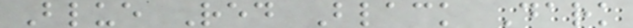Blue Red Black Dark
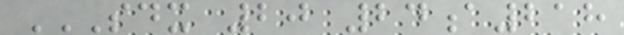SDX 20 24A218
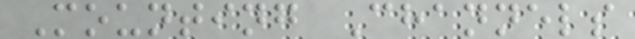Mounting Channels
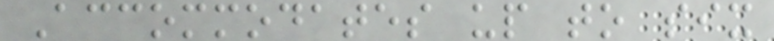Accommodates up to six
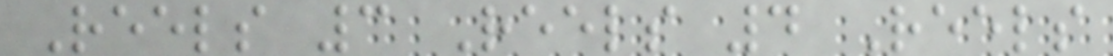Reels 3 Reels 4 Reels
